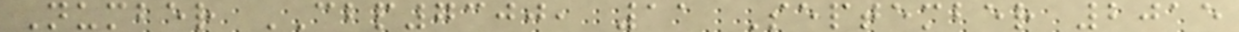Number CBP7300, 11 September 2015
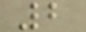2
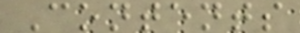Contents
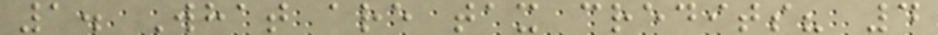1. What are tax credits? 4
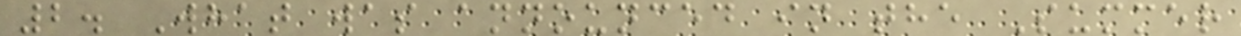2. What was announced in the Summer
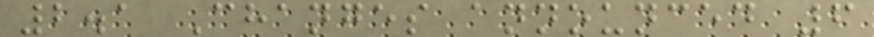2.1 Changes announced 6
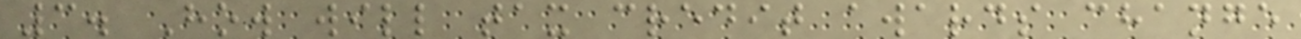3. How will tax credit awards change
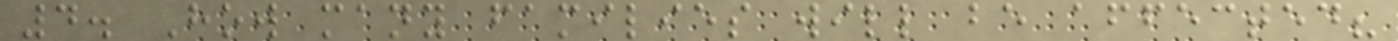4. How many families will be affected?
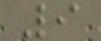9
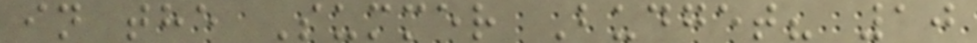in the Summer Budget? 10
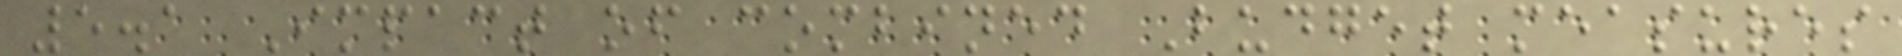5.1 Impact of combined Budget measures
